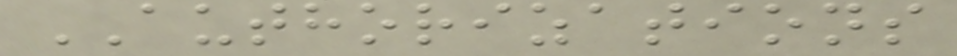AUTHORIZATIONS
